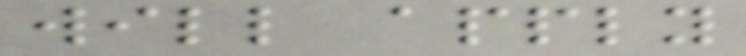will apply
